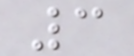3
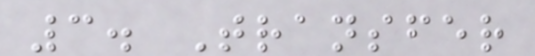3. Transfer
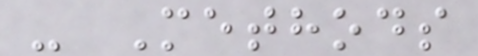- Methods
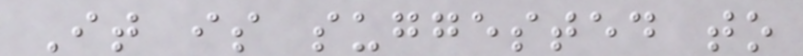It is suggested to
